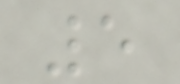5
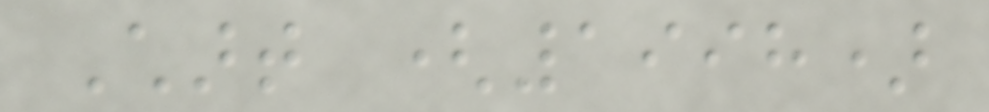Chart (1998)
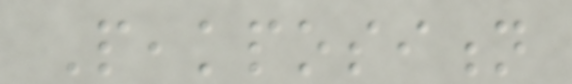Peakposition
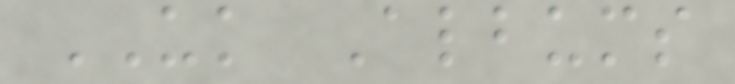UK Albums
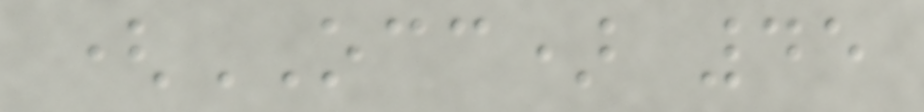(OCC) 45
